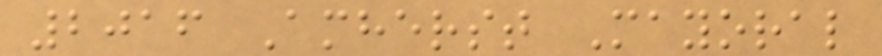2016 Amherst Mayoral
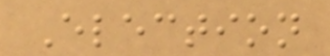Election
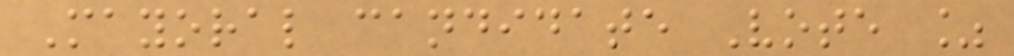Mayoral candidate Vote %
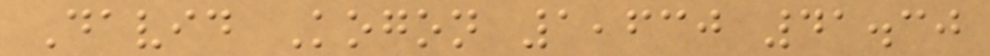David Kogon 1,630 41.30
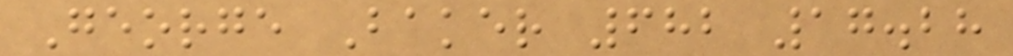George Baker 682 17.28
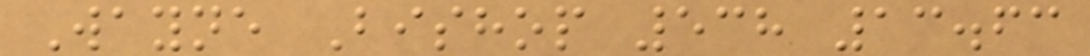Wayne Bishop 538 13.63
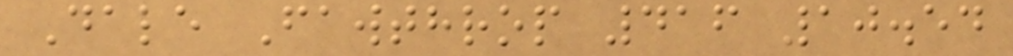Dale Fawthrop 416 10.54
